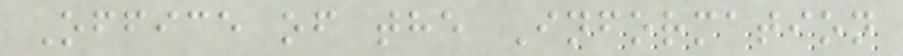Office of the Information
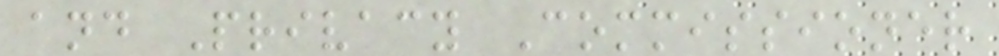and Privacy Commissioner
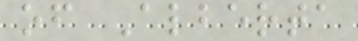of Alberta
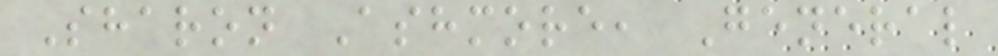Sharon Ashmore, General
